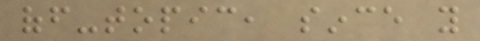off-topic, since you
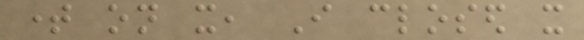time on it, I closed it
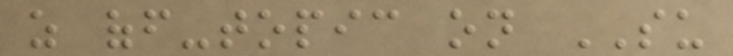as off-topic on SU
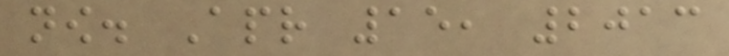now. Apr 15, 2013
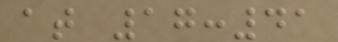at 17:41
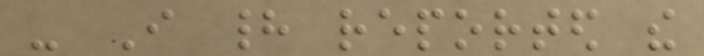- I had reported the
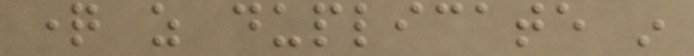question as duplicate in
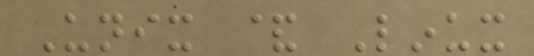Unix & Linux
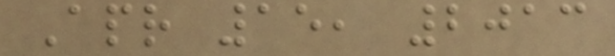Apr 15, 2013
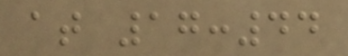at 17:44
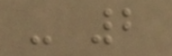- 2
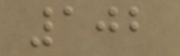102
